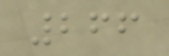266
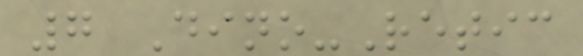7 Dino-Retic
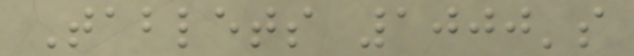Tablets 1000's
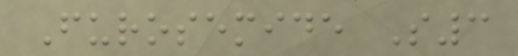Furosemide S3
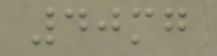40mg
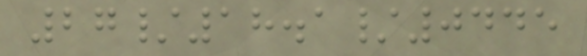27/18.1/0445
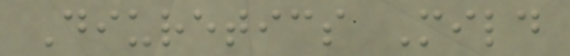Diuretics Mild
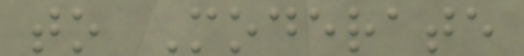to Moderate
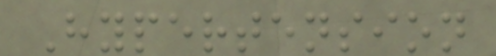Hypertension
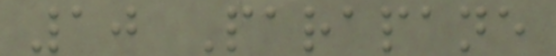10 Parapane
